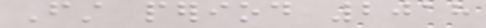First period 2018
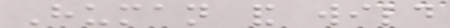Human and wild
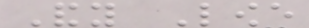Andy Lowe
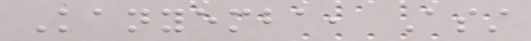Kanyemba, Asst
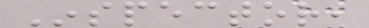Inspector,
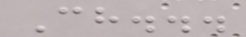Ch...
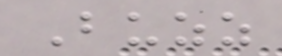Buzz
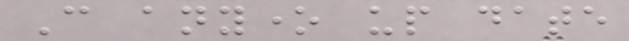Can anyone up date
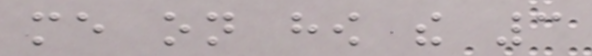me on how the 3
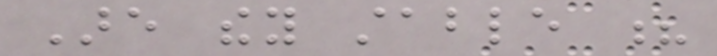Are they stable ?
